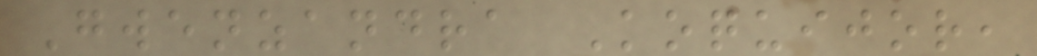Gwenzandra Koquijor,
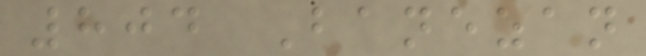804 Banezan
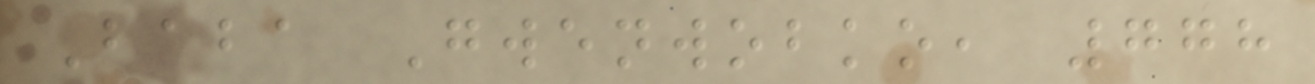Baba Gwenwobko, 778
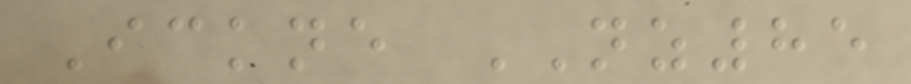Ickne NZ85
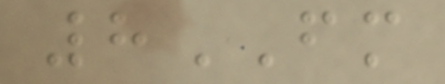8FM
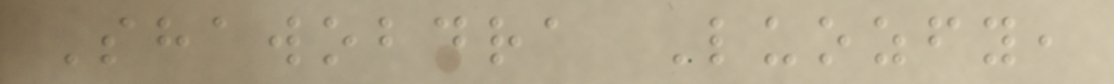Shawobdra Luozfy,
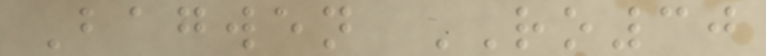Bagwen RO30
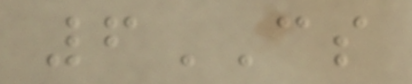6CS
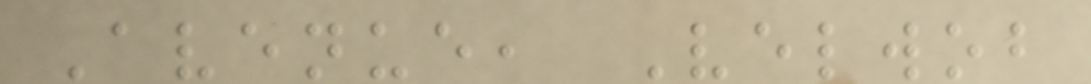Avenue, Velwob
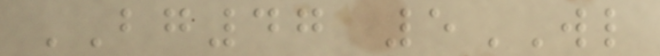BG47 5WL
